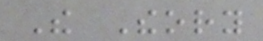The Theory
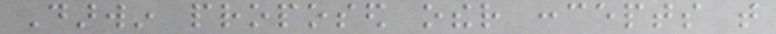Darwin proposed other concepts that
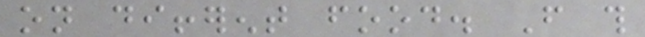on different food. From this
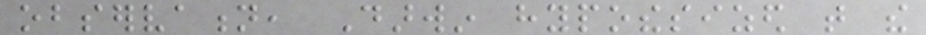observation, Darwin hypothesized that the
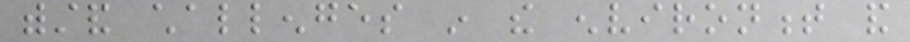withstand challenges in the environment and
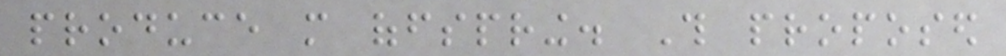produce more offspring. This proposed
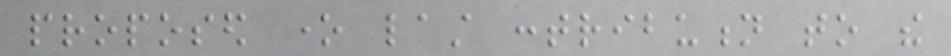proposed one last contribution to the
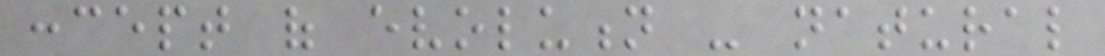concept of evolution - natural
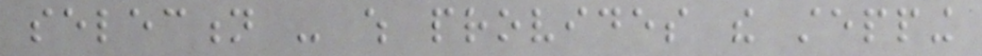selection - which provides the stepping
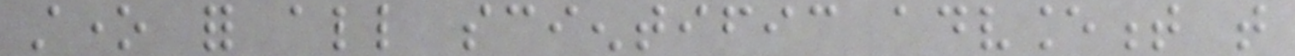stone for all scientific advancement that
